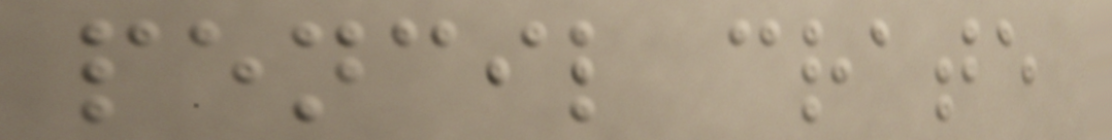pencil crate
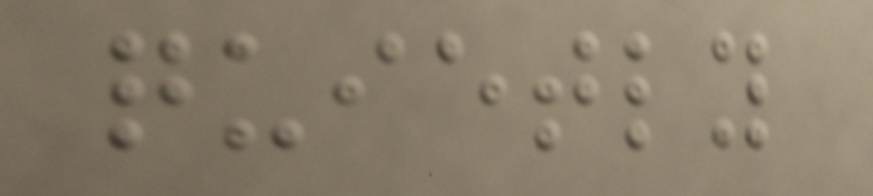quietly
